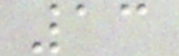13
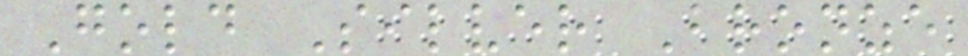Gold Silver Bronze
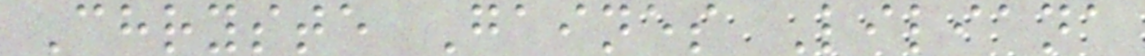Chryste Gaines Liliana
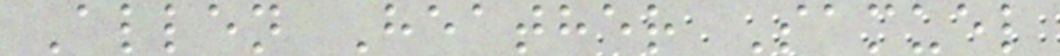Allen Heather Samuel
